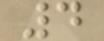4
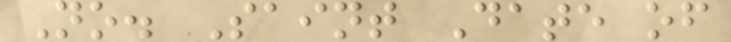No. Saint Date of
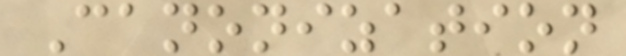Canonization
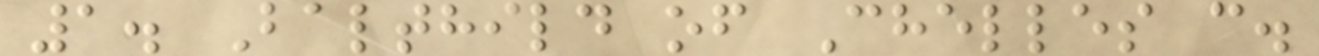1. Balthild of Chelles c.
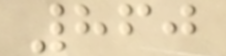860
